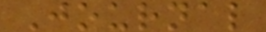Journal
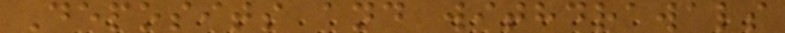Deposits and withdrawals
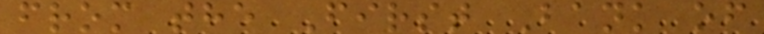from the First Bank of
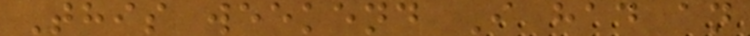This weekend I had an
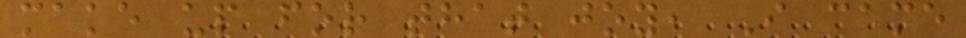make up for that joy, I came
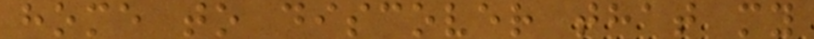home to discover that my
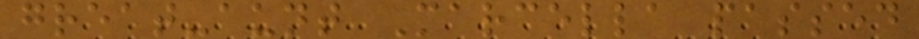great-aunt Marcella passed
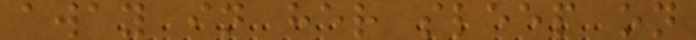away in her sleep on
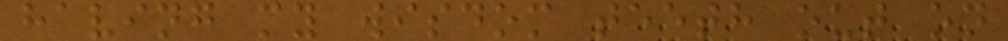having my wisdom teeth out on
